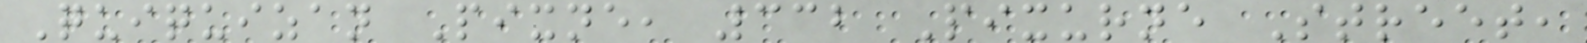Quiquizan Pixne, 332 Pixurne Street,
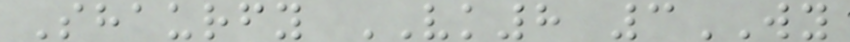Shaurfy VK8 3WY
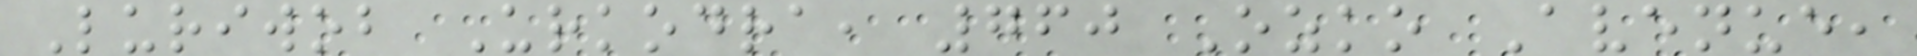Luriwob Urkodra, 760 Ozko Avenue,
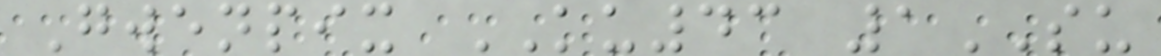Gwenpix KU43 1SU
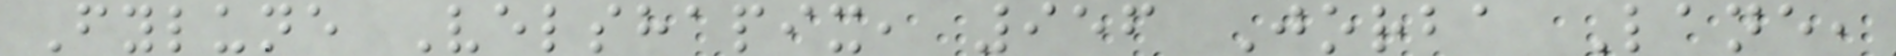Fylune Velshapix, 956 Jorba Lane,
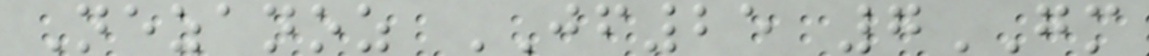Nezanoz JF25 7GM
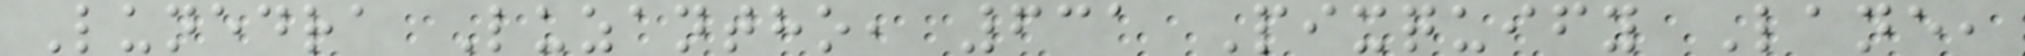Lunedra Luzantho, 631 Pixquify Lane,
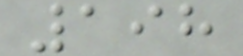198
